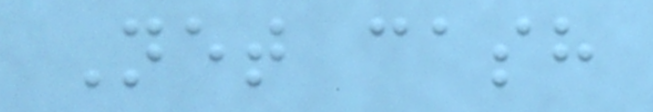Net cash
